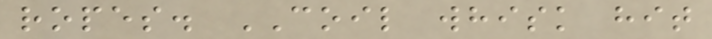ropes. COIL whisk hit
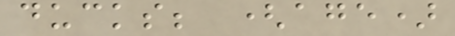ducks; (age)
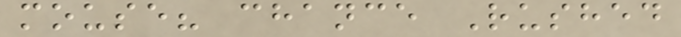mouse? chance Rushed
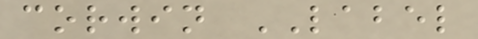corwin LABEL
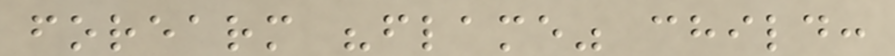forearm "flame" child:
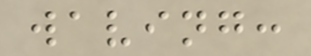waving:
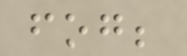fog;
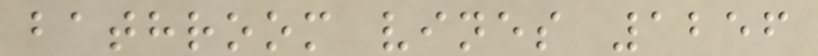bathroom vines 1256
